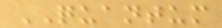QUANTUM
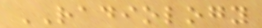RADIOLOGY
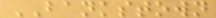BANKSTOWN
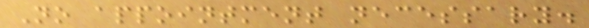No appointment necessary.
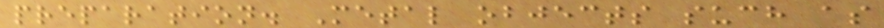preparation. Metal objects such as
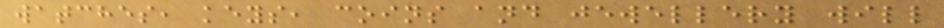watches, keys, coins and jewellery will
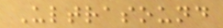Ultrasound
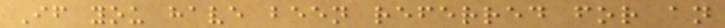If you have been referred for an
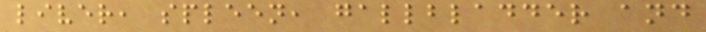liver, spleen, gallbladder and
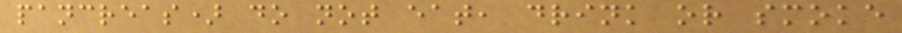pancreas) do not eat, drink or smoke
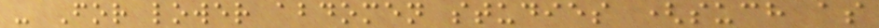- For lower abdomen studies (such as
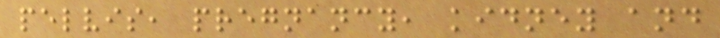pelvis, pregnancy, kidney and
